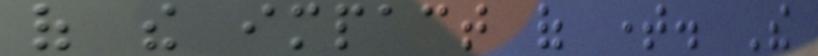of the impact of time. The
